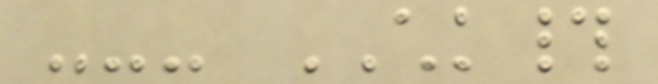--- CHK#
